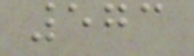573
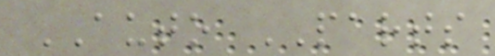AUTO PARTS
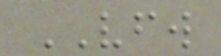VFW
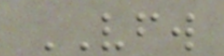VFW
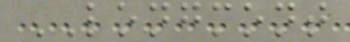LONGMONT
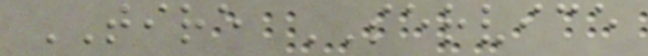TIRE SERVICE
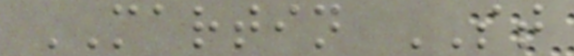MARTIN ST
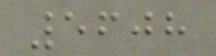5608
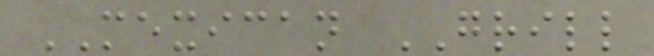MEXICAN GRILL
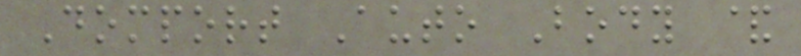Domport Auto Body &
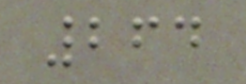264
